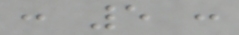: 5 :
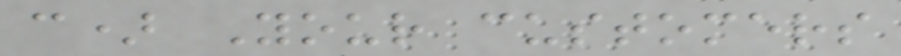c) Your customers
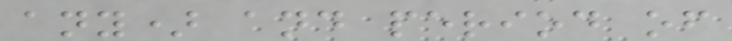any) and period of
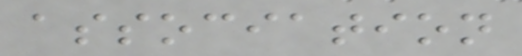association
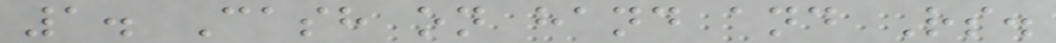1. Cash on hand and Rs.
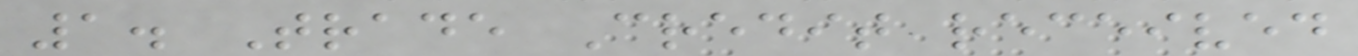1. Trade Credit received
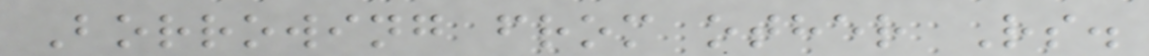Borrowing from other Rs.
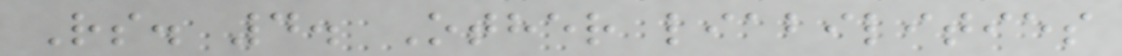Rs. 4. Other liabilities
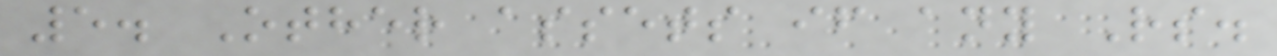5. Other assets if any Rs.
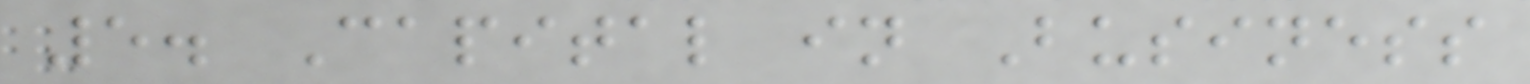5. Capital in Business
